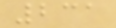231
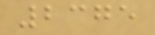2375
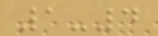1-4
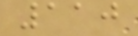110
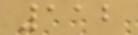112
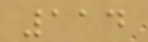114
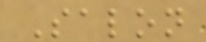Salon
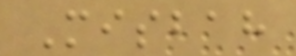Misbah
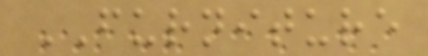FURNITURE
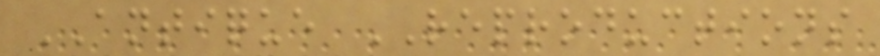ANTIQUE REPRODUCTIONS
